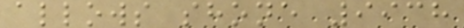allows shone 9938
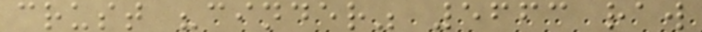crust "cinder" 5663 raw
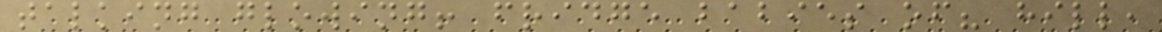talking glowing! fridge babies of? hill,
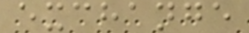exchange
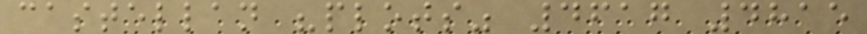castellan "plots" 4617 4815
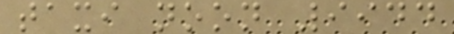taxi noon 9944
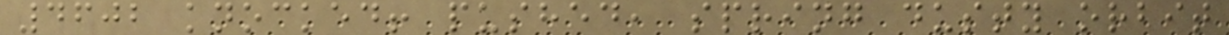4602 knocked! pushed, spring dusty orbit
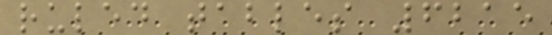ruled tables 6215
